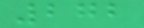272
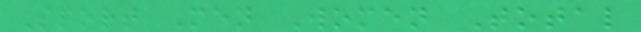Sport Men Women Total
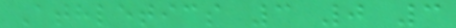Athletics 3 0 3
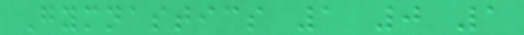Gymnastics 1 0 1
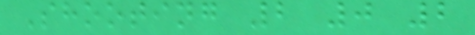Shooting 2 0 2
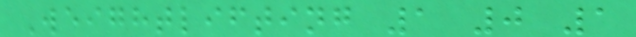Weightlifting 1 0 1
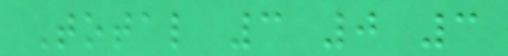Total 3 0 3
